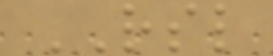RSL
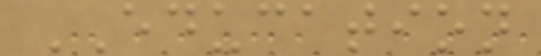EDUCATION
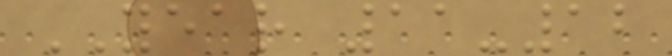YEAR 11-12
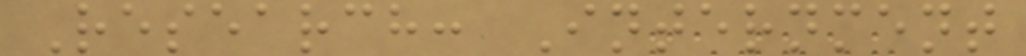Research: Internment
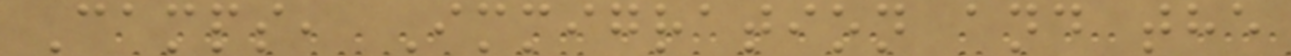Camps, Immigration and the
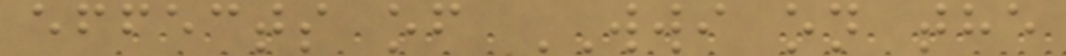effects of WWI on the
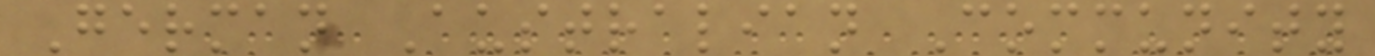German Australian Community
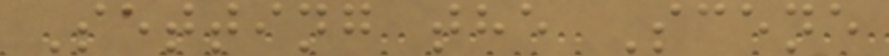Setting the Scene
